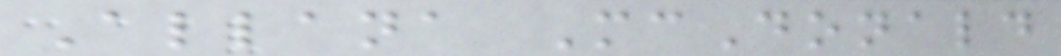Allana McDonald
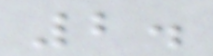2.
